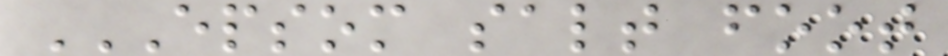EPSOM SALT FOOT
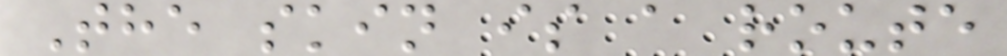The skin is a route
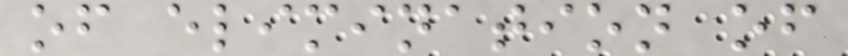of elimination of
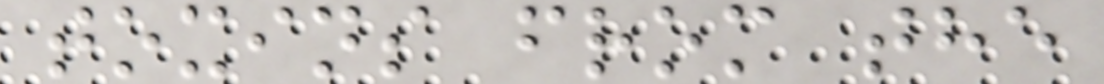toxins from the
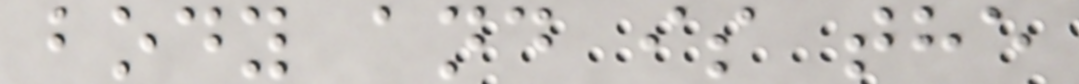body and is the
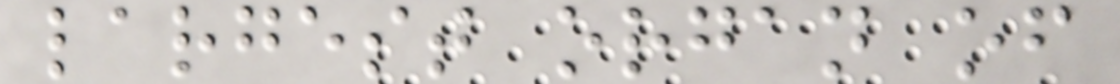largest organ of
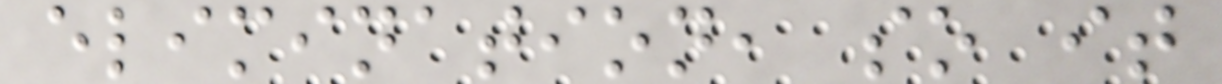elimination, so it
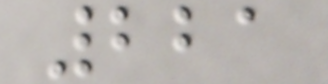221
